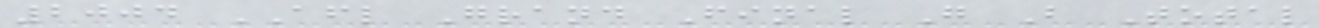2004 AFL Grand Final G B Total
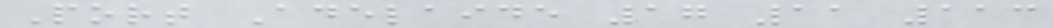Port Adelaide 17 11 113
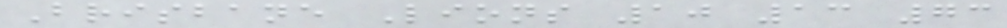Brisbane Lions 10 13 73
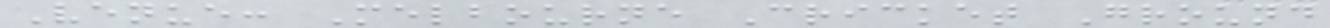Venue: Melbourne Cricket Ground
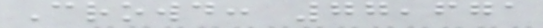Crowd: 77,671
